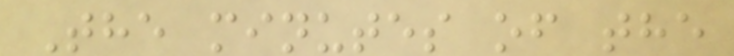The minutes of the
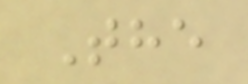The
